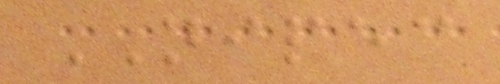NIPEC
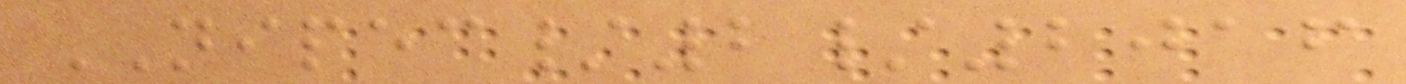NIPEC/2/2016
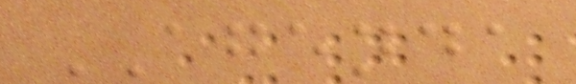AGENDA
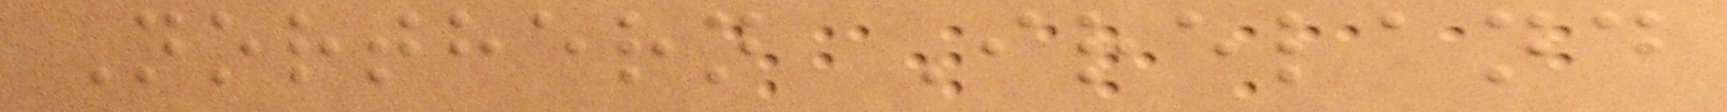Northern Ireland
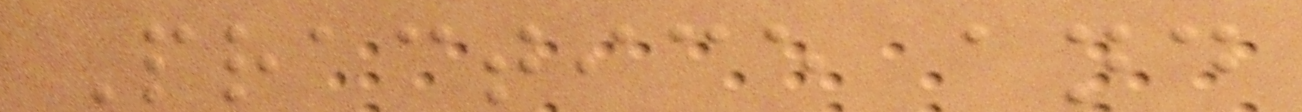Practice and
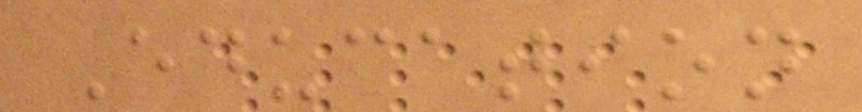Education
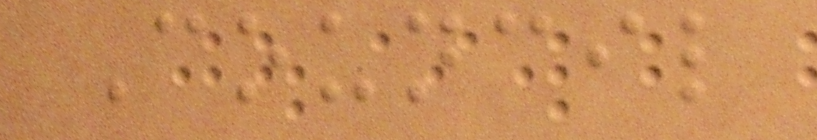Council
